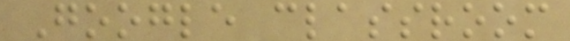Google classroom
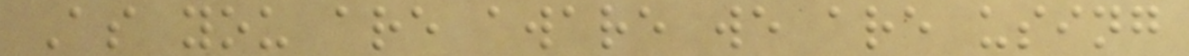As you are aware we are using
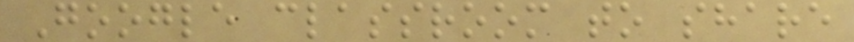Google classroom to share
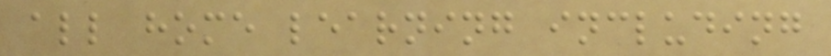all home learning including
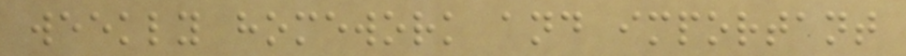weekly homework and important
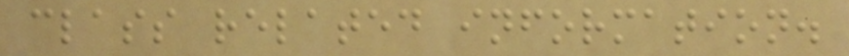class related information.
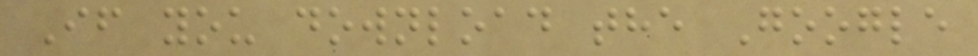If you download the Google
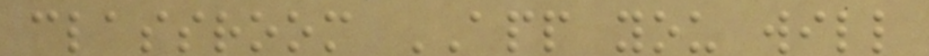classroom APP you will
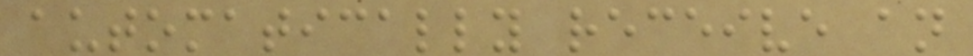automatically receive an
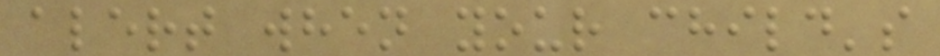alert when your child's
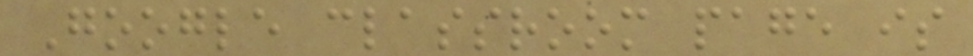Google classroom page is
